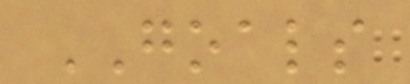GOALS
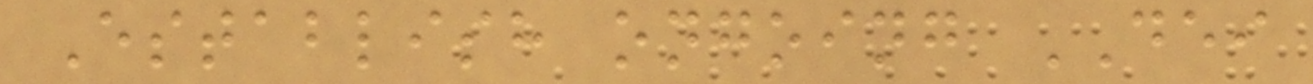Establish ongoing DEI
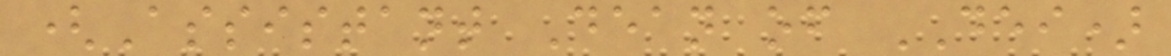(Assistant Dean of DEI)
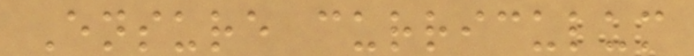Ensure curriculum
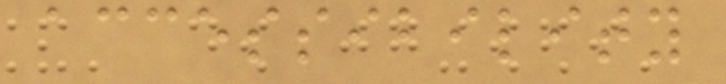accessibility
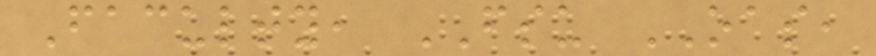Faculty, FSU OAS,
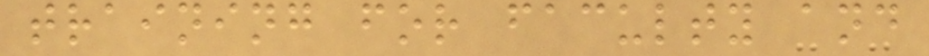training for faculty and
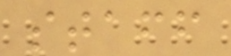staff
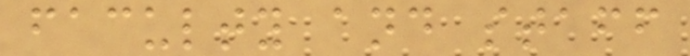faculty and staff
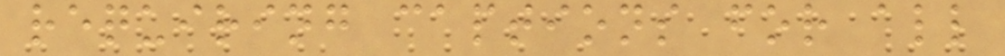requiring captions for all
